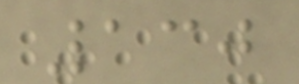130
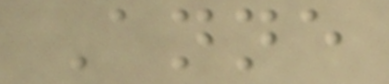Anne
